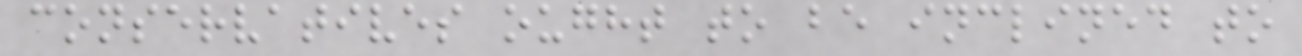conservatives ought to be inclined to
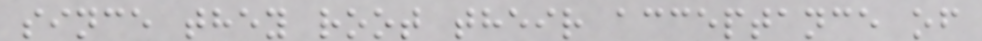since they root their acceptance of
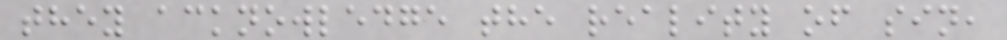they acknowledge the reality of sin,
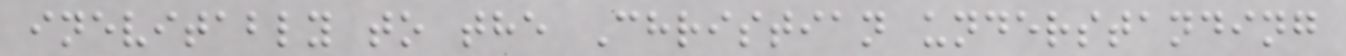inevitably to the Christian understanding
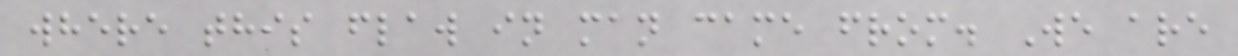where this flaw in man came from. We are
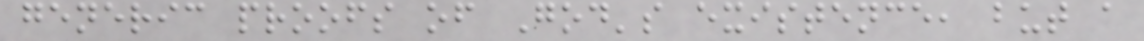generic proofs of God's existence, but a
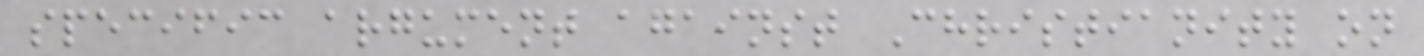specific argument against Christianity on
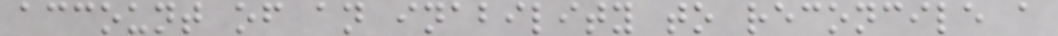account of an inability to reconcile a
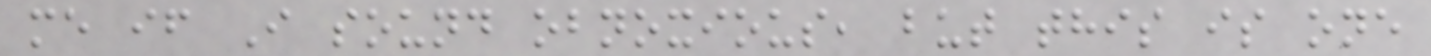me if I sound obnoxious, but this is one
